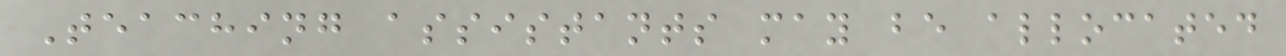Teaching assistants may be allocated
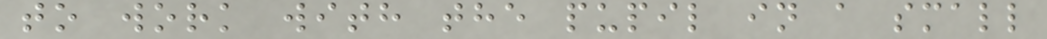to work with the pupil in a small
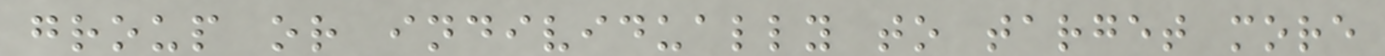group or individually to target more
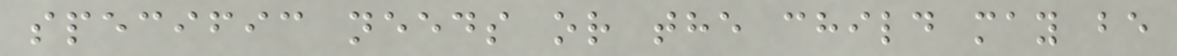specific needs or the child may be
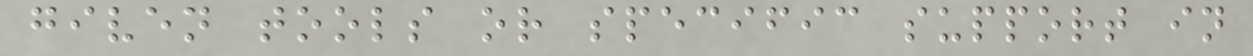given tools or specific support in
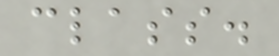class.
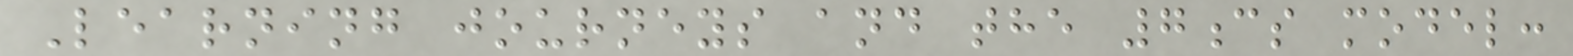Learning journeys and the 7cs model:
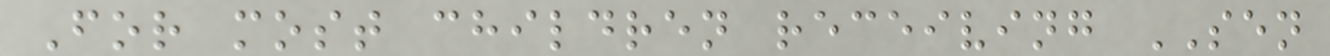For most children receiving SEN
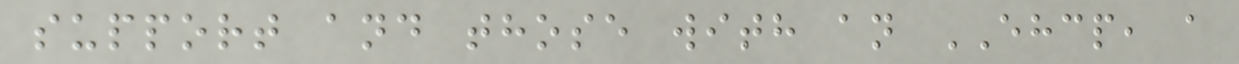support and those with an EHCP, a
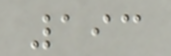193
